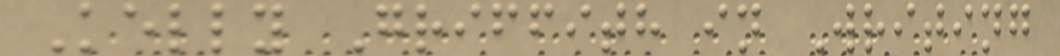Kelly Griffith in Writing
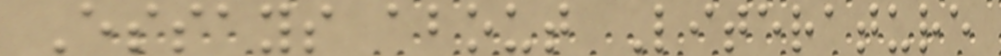Essays about Literature
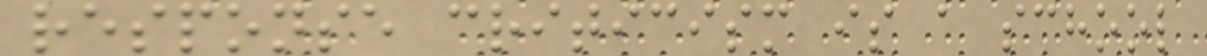response criticism is a school
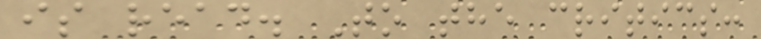is read. To the critics:
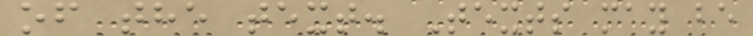of the text. Texts may be
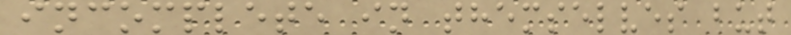incomplete in themselves but
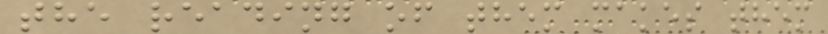the reading of them makes them
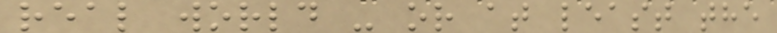real world - or at least the
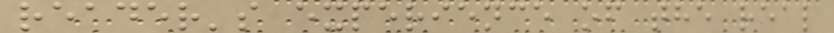reader's experience of the real
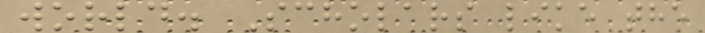world. Scholars like the
